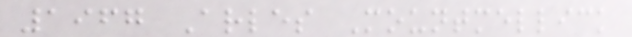1967 Arles Mountmellick
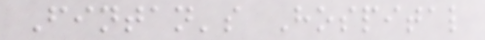Fintan's Hospital
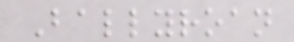Ballyroan
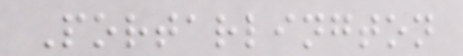Portarlington
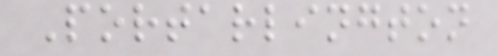Portarlington
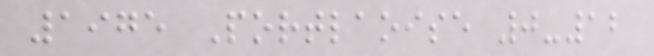1975 Portlaoise 0-12
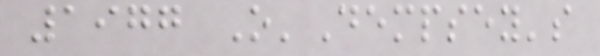1977 O'Dempsey's
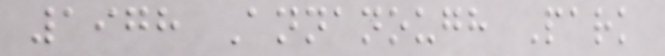1978 Annanough Park
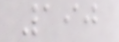190
